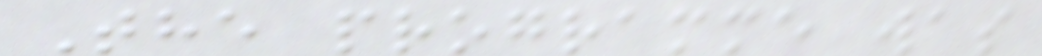The programme was
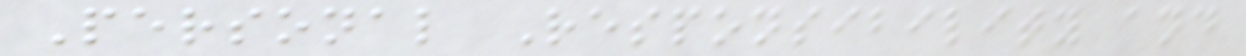Personal Responsibility and
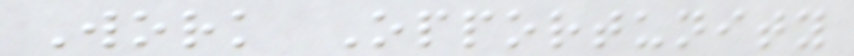Work Opportunity
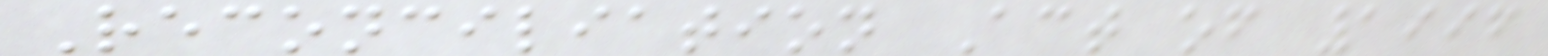Reconciliation Act of 1996
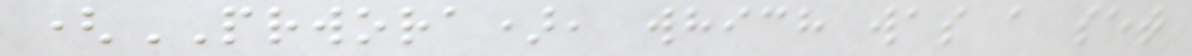(PRWORA), which was a set
